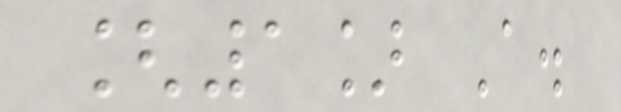[1] A.
